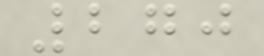270
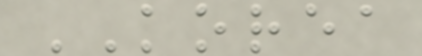KOREA
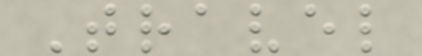Travel
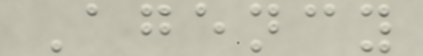Agency
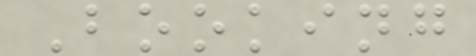Booking
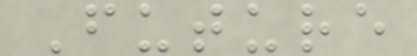Future
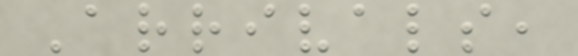Arrivals,
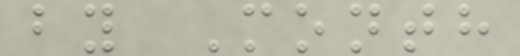by Month
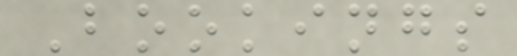Bookings
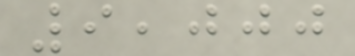9,000
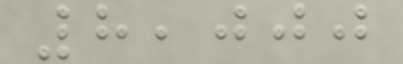8,000
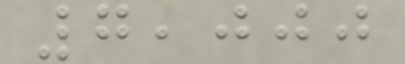7,000
